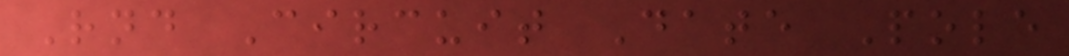Rnd Circuit Date Pole
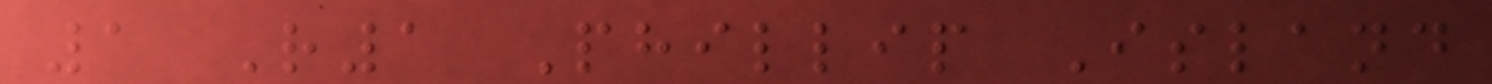1 R1 Phillip Island
